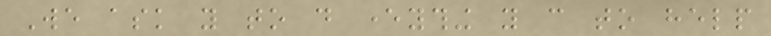We ask you to do everything you can to help
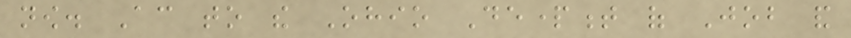now. According to the Ohio Department of Job and
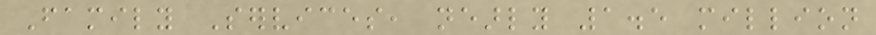Family Services, nearly 1.5 million
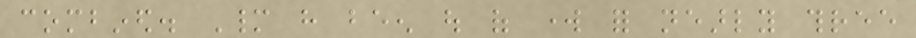combined. Many have been out of work for nearly three
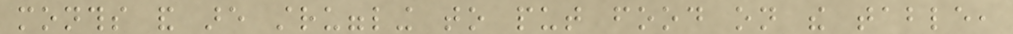months and are struggling to put food on the table,
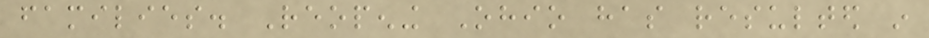families. Reopening Ohio has resulted in
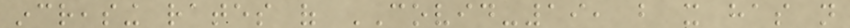increasing rates of COVID-19, but it has not
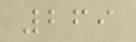269
